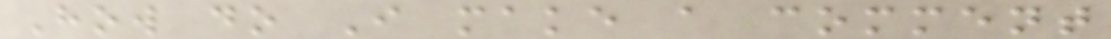How do I make a comment
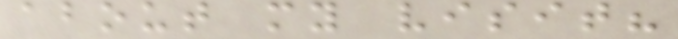about my visit?
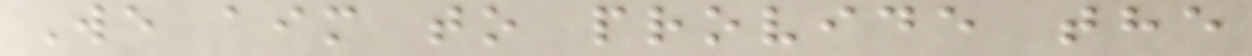We aim to provide the
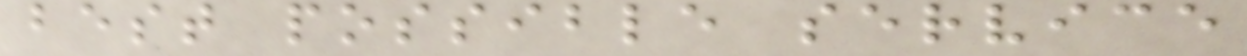best possible service
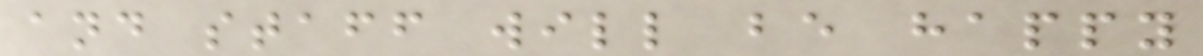and staff will be happy
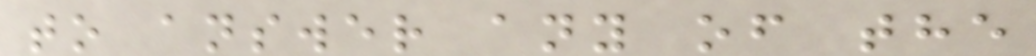to answer any of the
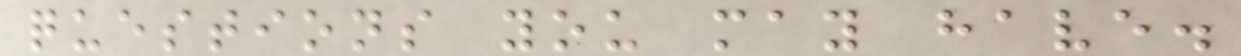questions you may have.
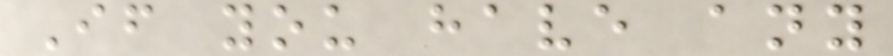If you have any
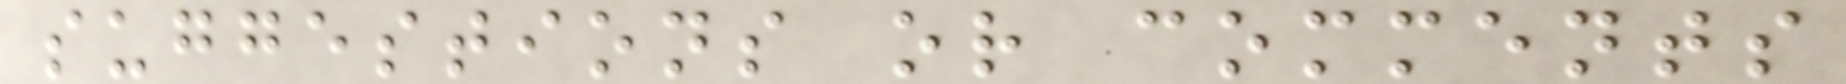suggestions or comments
